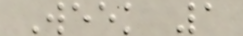Week 1
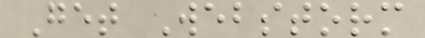Get Webstorm
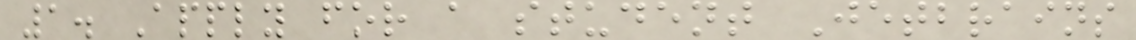1. Apply for a student Jetbrains
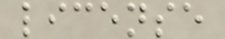license
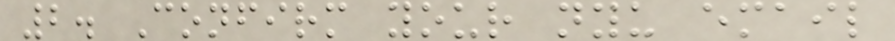2. Confirm your nyu email
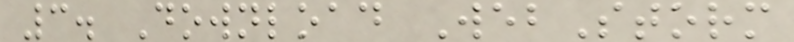3. Download WebStorm
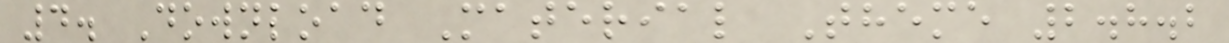4. Download Material Theme 2.8.2
